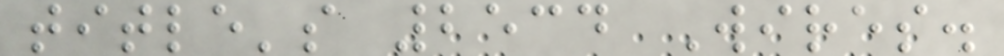title's 2534 Wires.
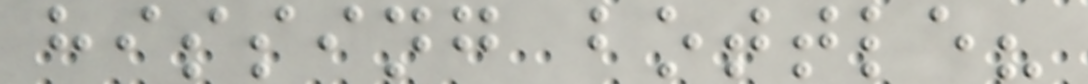hissing bottle?
